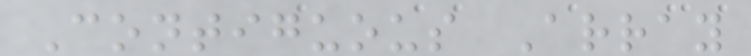Contiguous Array
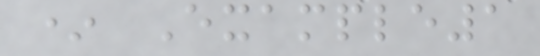* Example1
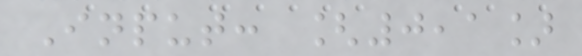Input: [0,1]
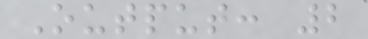Output: 2
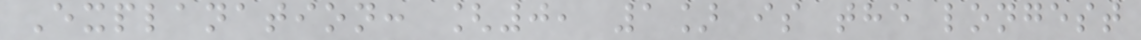Explanation: [0, 1] is the longest
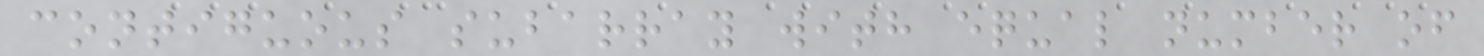contiguous subarray with equal number of
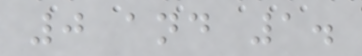0 and 1.
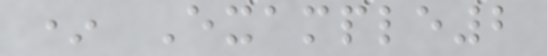* Example2
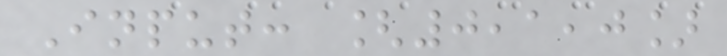Input: [0,1,0]
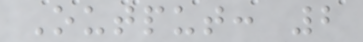Output: 2
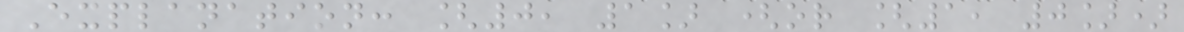Explanation: [0, 1] (or [1, 0])
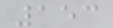153
